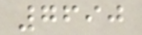7690
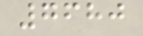7680
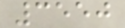3550
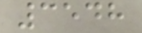3548
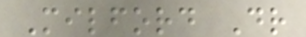Milford Dr
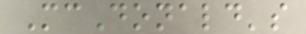McDonald's
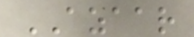AZAAR
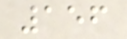156
